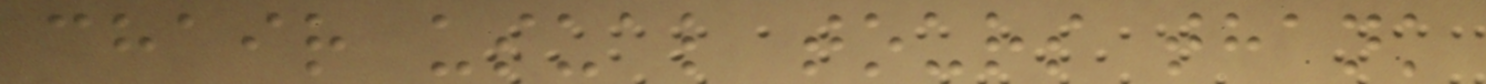chair usual tours thank
